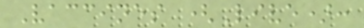Vaccines (Live):
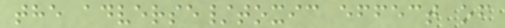the adverse/toxic effect of
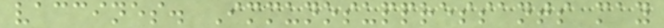vaccines. Immunosuppressants may
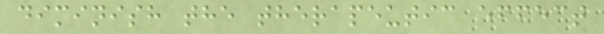diminish the therapeutic effect
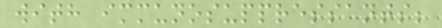with immunosuppressants;
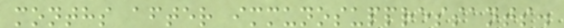months after immunosuppressants.
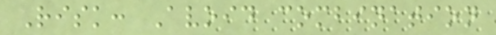Risk: Avoid combination
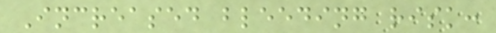Increased bleeding risk:
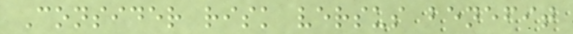Consider risk versus benefit
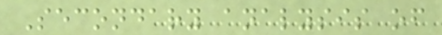Secondary analysis of
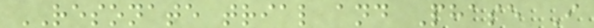RESONATE trial and Phase I
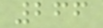266
